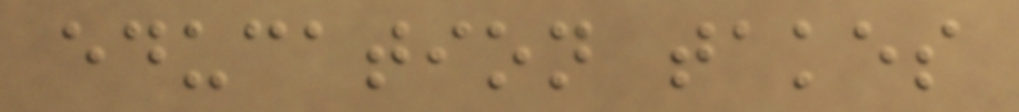education takes
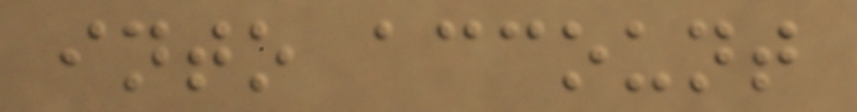into account
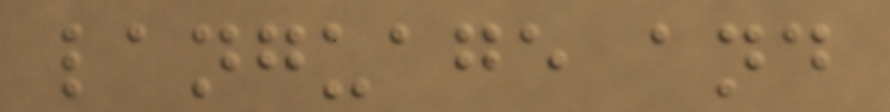language and
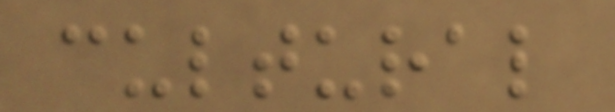cultural
